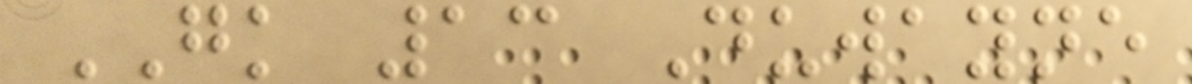GK 13 Duwayne
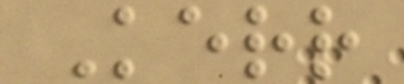Kerr
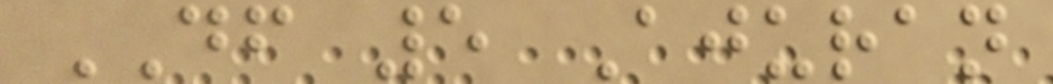DF 5 Ajuran
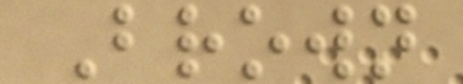Brown
